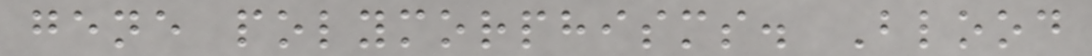gene polymorphisms. Blood
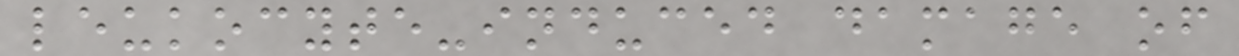leukocyte-induced damage of
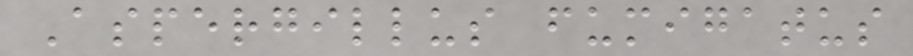Aspergillus fumigatus
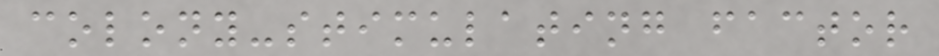colony-stimulating factor
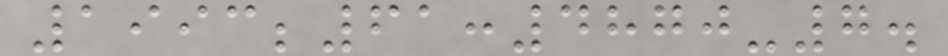1993;61:4870-7.
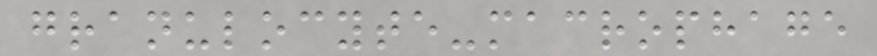granulocyte-macrophage
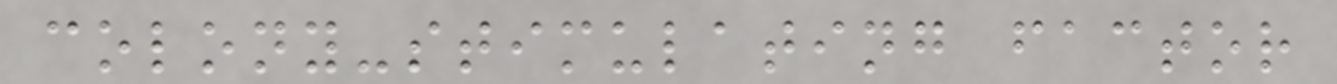colony-stimulating factor
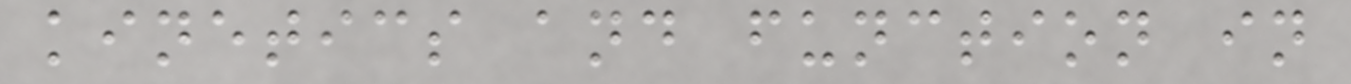kinetics and function in
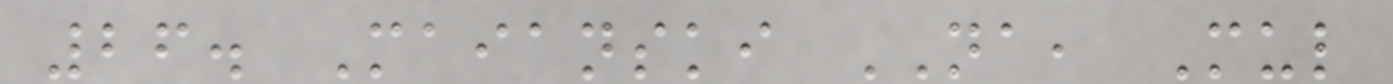26. Maianski NA, Mul
